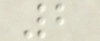2
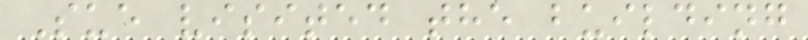Sue visited the building
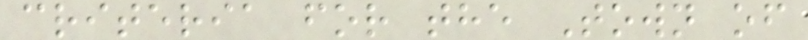criteria for the Town of
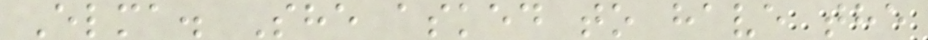Elma. She asked to have the
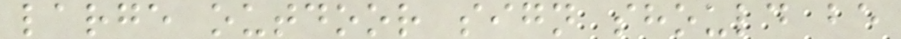large outdoor sign should be
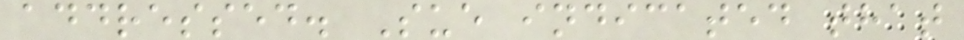addressed. Sue indicated that
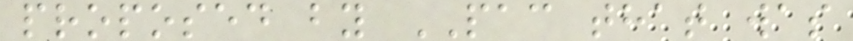proposed by PAC that was
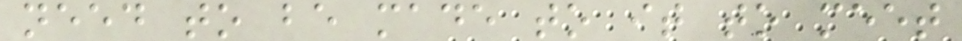need to be made to it to meet
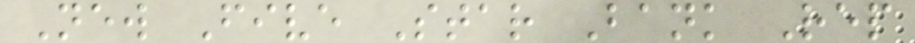New Five Star Bank Rep
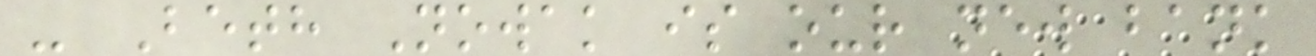- Beth Nowak is our new bank
